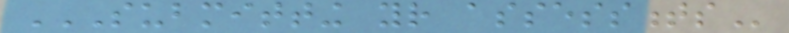SUBMITTING YOUR ASSESSMENTS
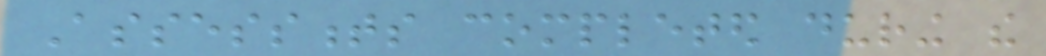Assessments completed during the
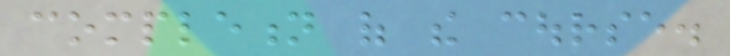completion of the course.
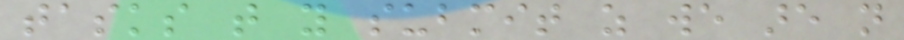tasks that you submit as we are not
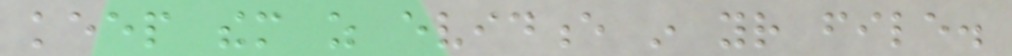keep them as evidence in your file.
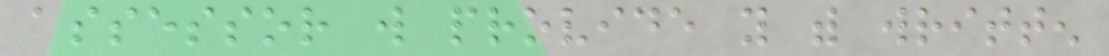assessor will provide you with written
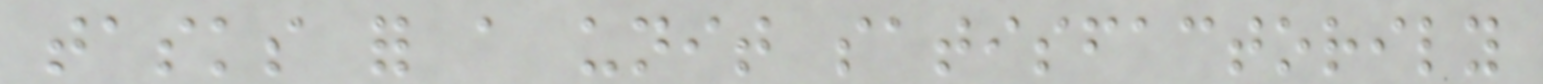tasks for a unit satisfactorily
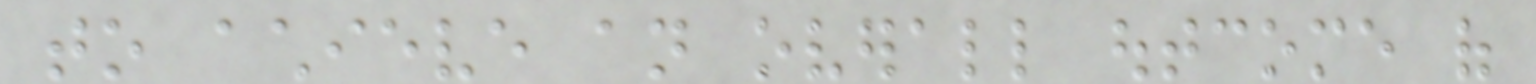to achieve an overall outcome of
